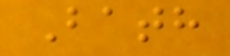Bath
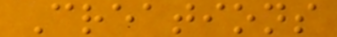Creations
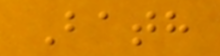Bath
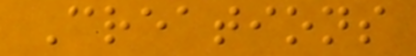Creations
